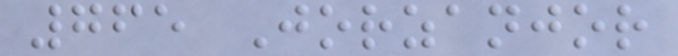765 Jorzanjor
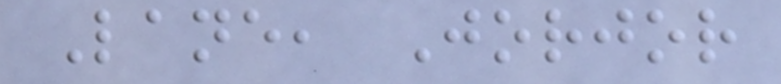Lane, Jorjor
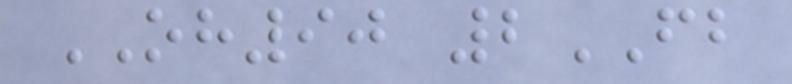OH90 2FB
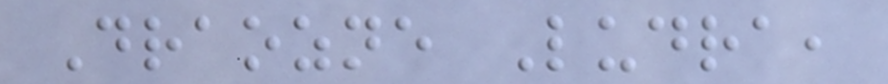Draozne Ludra,
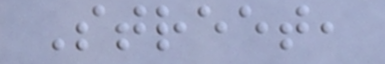Street,
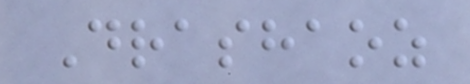Drashaoz
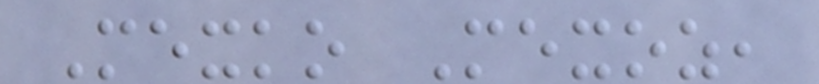Mexko Mexoz,
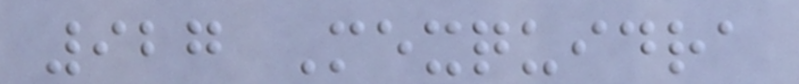927 Mexquidra
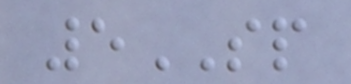5SP
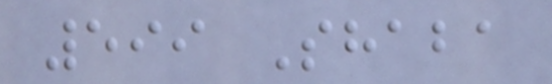599 Shaba
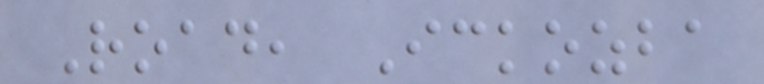Road, Ickozba
